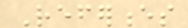References
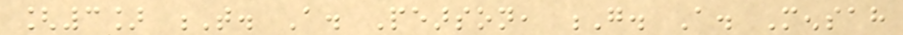[3] T. A. Pearson, G. A. Mensah
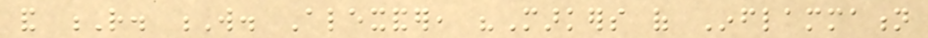and R. W. Alexander, "Markers of Inflammation
